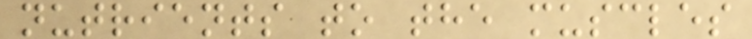nutrients to the muscles
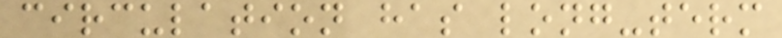circulation has long-term
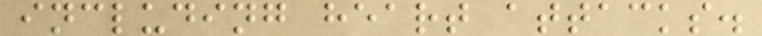including heart attacks.
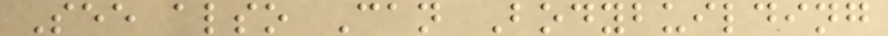See also Can Bodybuilding
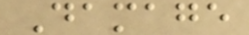Damage
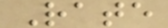Rate
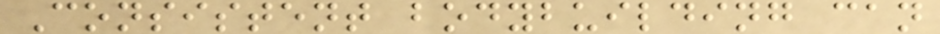Consistent bodybuilding can
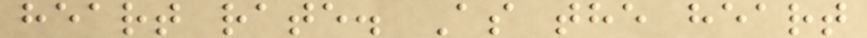heart rate. As the heart
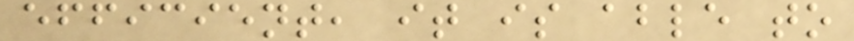efficient, it is able to
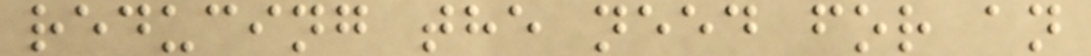reducing the need for an
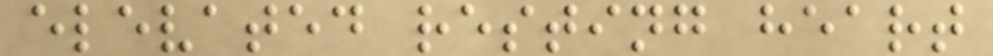elevated resting heart
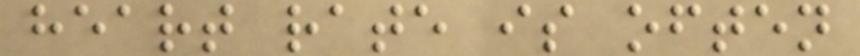heart rate is often
